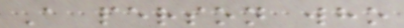A person who
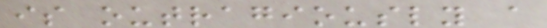is outragiously a
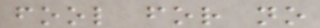fool for no
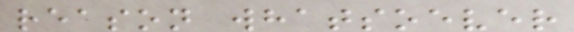reason whatsoever
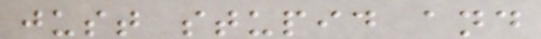just stupid and
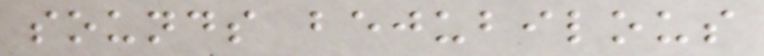sounds bejubilous
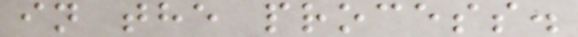in the process.
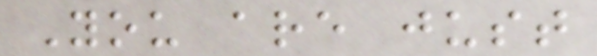You are just
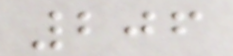206
